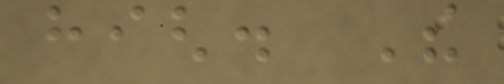high. The
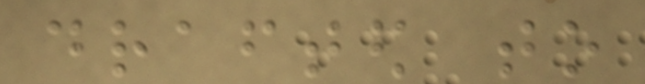drafted to
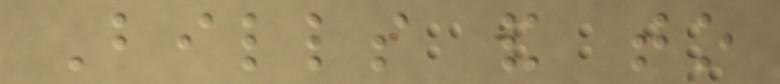Bills and to
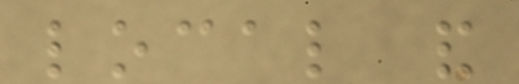local and
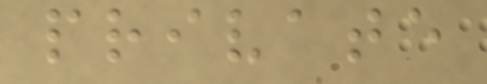private
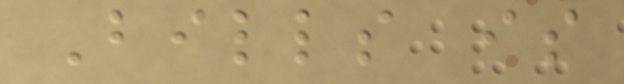Bills is
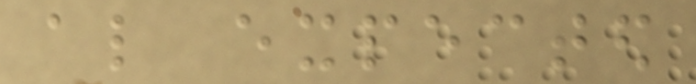also expected
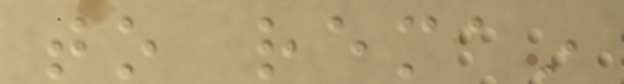to remain
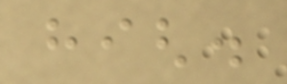high.
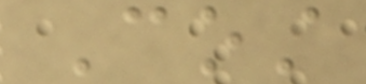Cost
